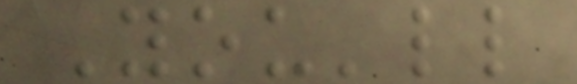You'll
